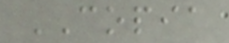COPIA
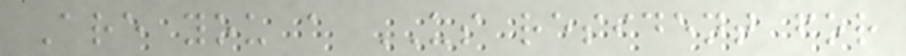Are you a US resident for
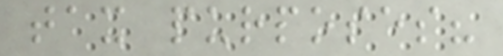tax purposes?
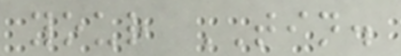your TIN.
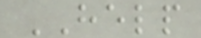HELP
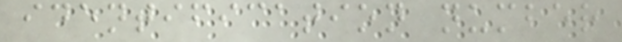identification number
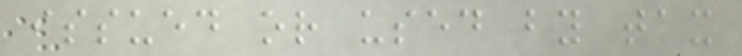issued or used by tax
